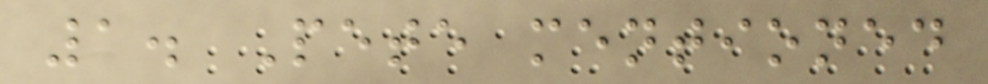1. Pete mentioned
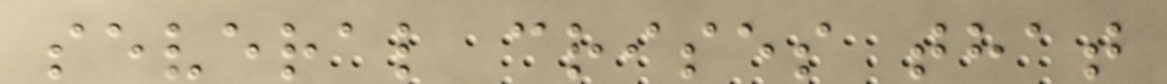several crises that
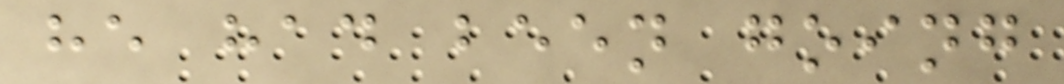he had been going
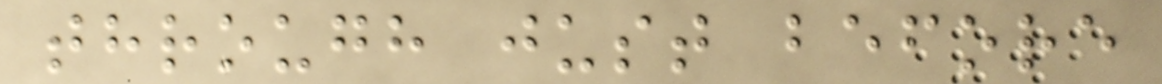through just before
